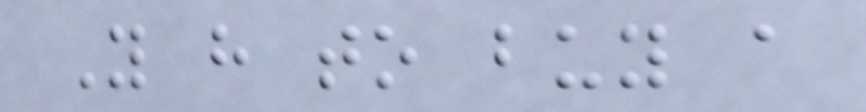You have to buy a
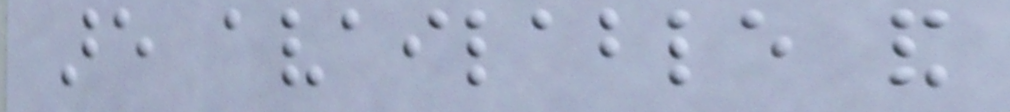are available and
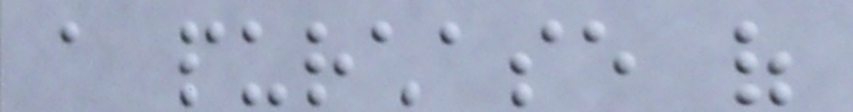a purchase of
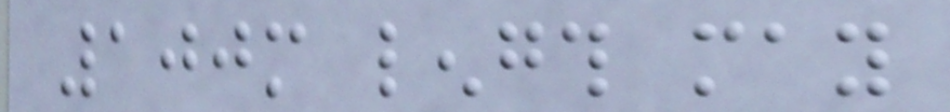100m length may
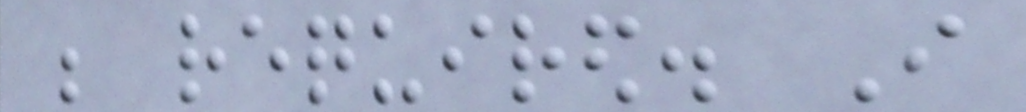be required. I
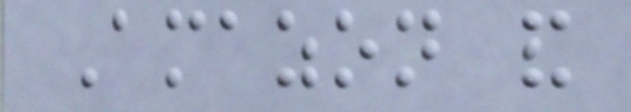Amazon and
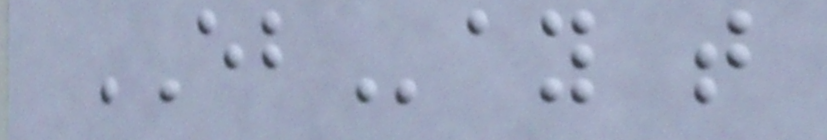EBay that
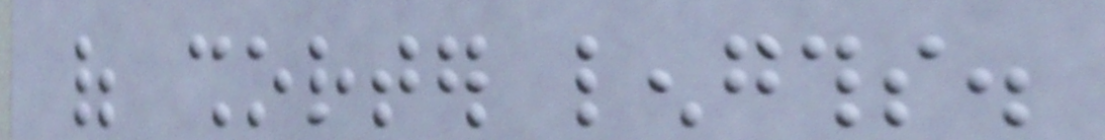of shorter lengths.
